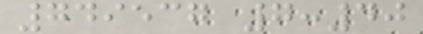749537 7:40
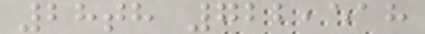28th 722,518
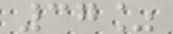37%
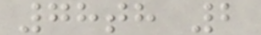78th 2
